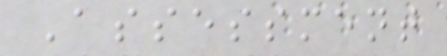Assessment
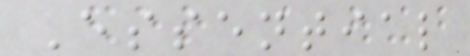Essential
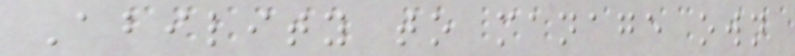Ability to manage own
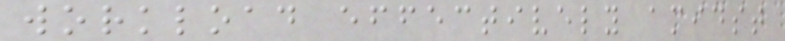workload effectively amidst
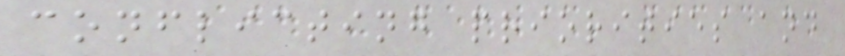conflicting priorities and
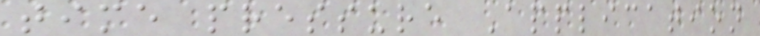time pressure Application
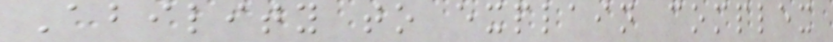Ability to explain complex
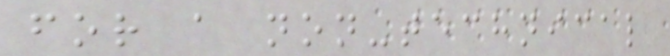for a non-technical
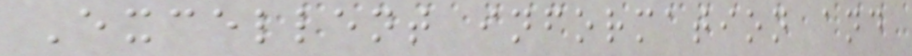Excellent information and
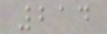214
